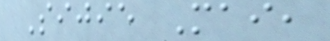Sijie Mai,
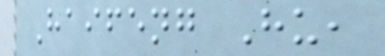Haifeng Hu,
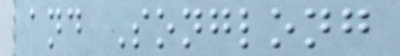and Songlong
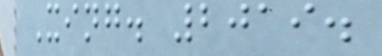Xing. 2019.
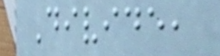Divide,
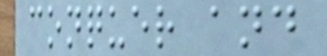conquer and
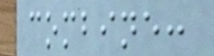combine:
